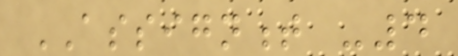ASSIGNMENT -4
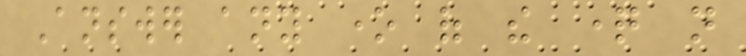Answer any one of the question not
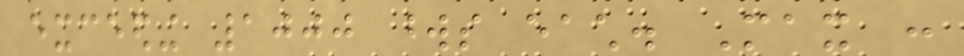exceeding 1000 words each. Max :
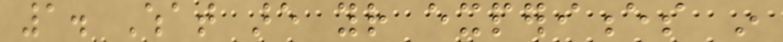1. What are your experiences in
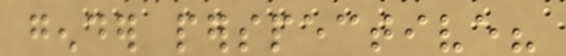gender perspective?
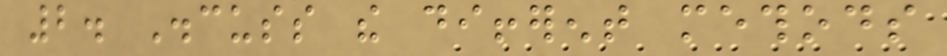2. Discuss the different methods
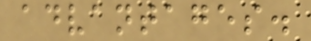advantages.
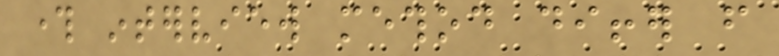through interview method differ from
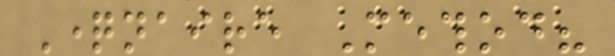Questionnaire Method?
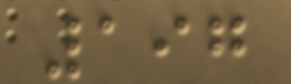197
